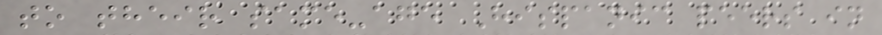to their same-age Hispanic peers in
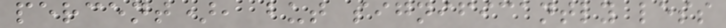percent), but significantly less
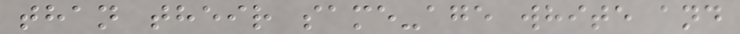than their same-age white and
